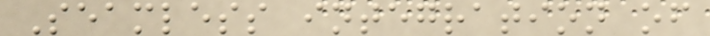Seamless integration of
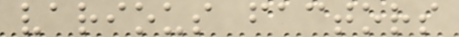various factors
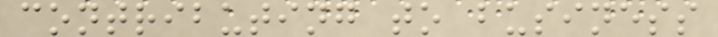contributing to business
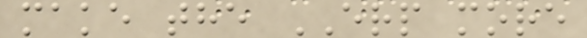make the ERP more
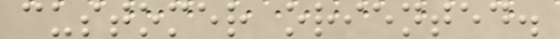customer oriented.
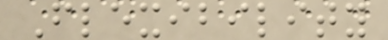Flexibility
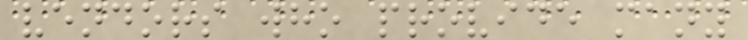vendors who provide many
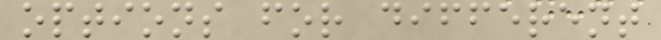options for different
